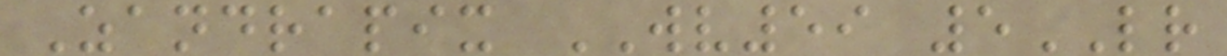Zandrapix WV59 5LR
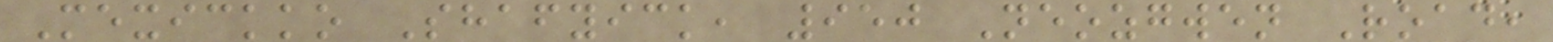Mexickko Shafyick, 950 Neozgwen Road,
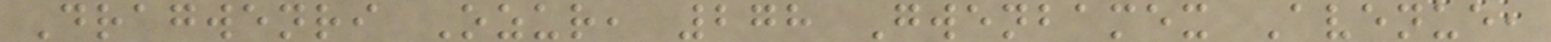Dragwenri Ozur, 278 Gwenbamex Avenue,
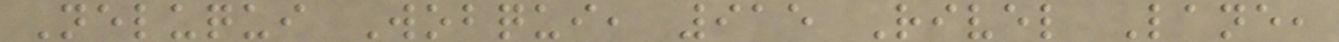Neluqui Wobqui, 915 Rivel Lane,
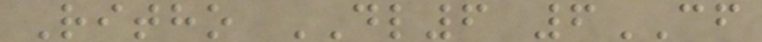Ritho DL6 6CF
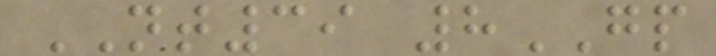NT39 8GP
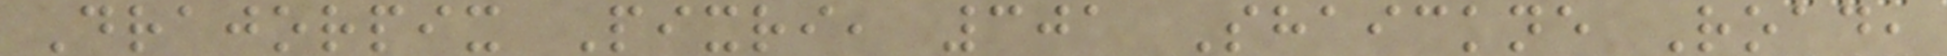Drajorpix Pixri, 301 Shaickne Road,
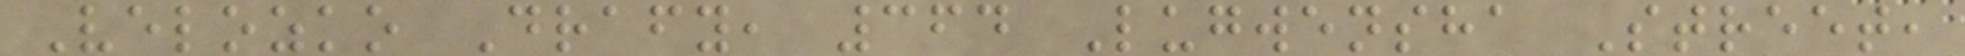Velozko Drafy, 364 Lugwensha Street,
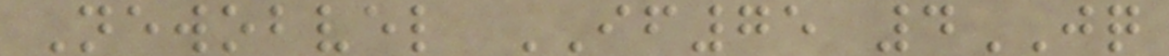Newobvel IF75 4JQ
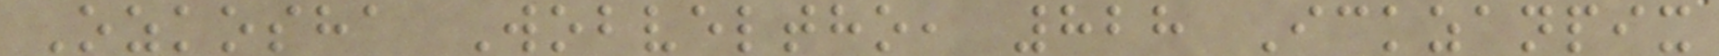Ozkosha Wobveltho, 828 Ickzanpix
